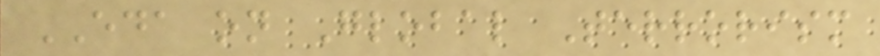EDA on Global Terrorism
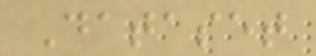Dataset
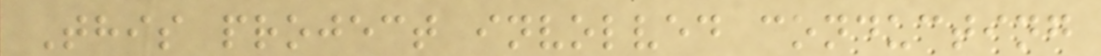This project involved conducting
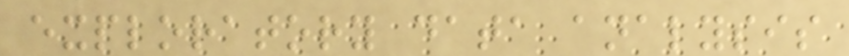exploratory data analysis
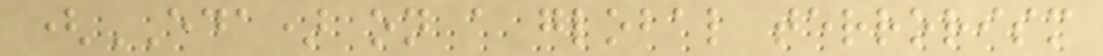(EDA) on a global terrorism
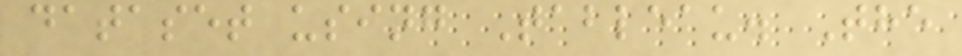dataset using Tableau. The
